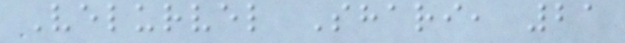Velurvel Shari, 21
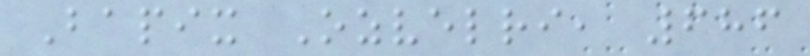Bapix Ozvelri, 686
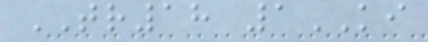TR18 1KI
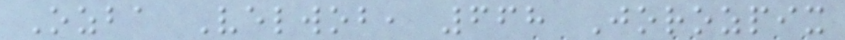Ozba Velwob, 668 Jorozpix
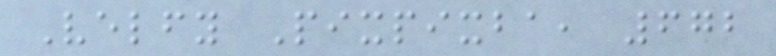Velfy Pixpixba, 672
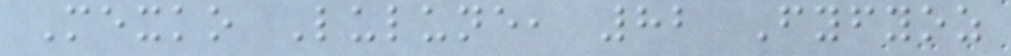Mexko Lulune, 82 Fyfyoz
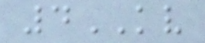4KV
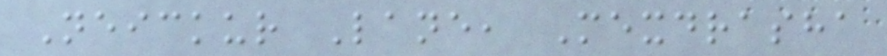Neickur Lane, Mexdrasha
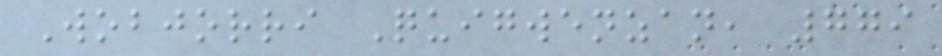Wobjorri Quigwenzan, 779
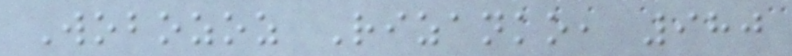Wobozoz Rizanko, 980
